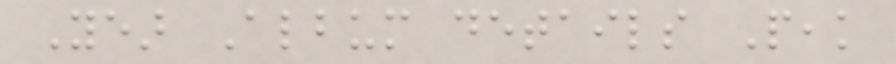Year Album details Peak
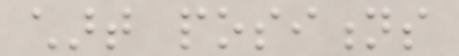chart positions
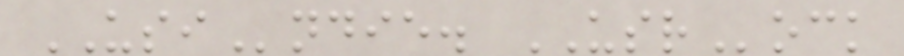USIndie. USRock
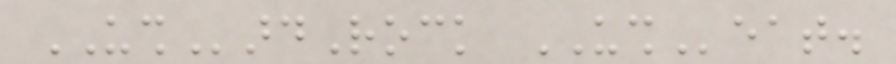USHardRock USHeat.
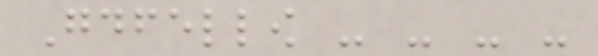Goodfellow - - - -
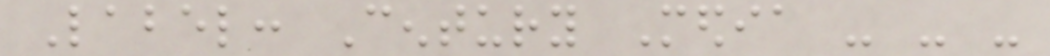Label: Century Media - - -
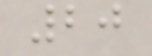20
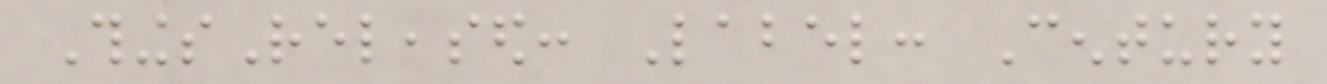ThingsReleased: Label: Century
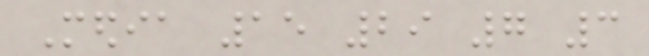Media 15 29 7 3
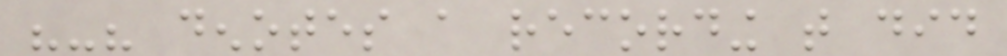"-" denotes a recording that did
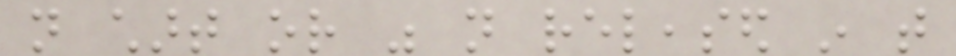not chart or was not released in that
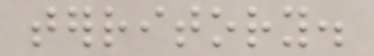territory.
